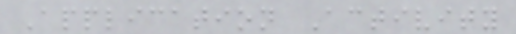Application Activity
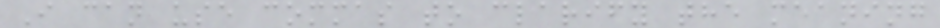I can use commas to clarify the meaning
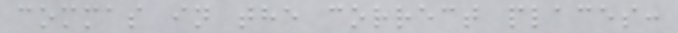commas in the correct places:
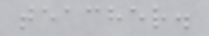teacher.
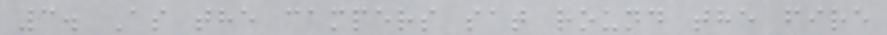3. As the campers sat round the fire
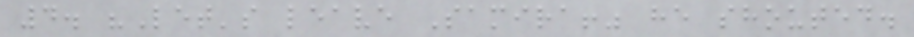4. "Let's leave Samira!" he shouted.
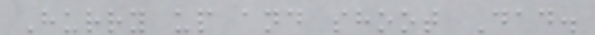Hurry up and shoot Dad.
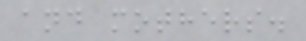and mothers.
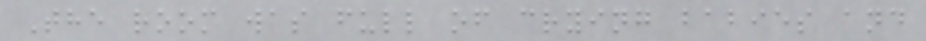The room was full of crying babies and
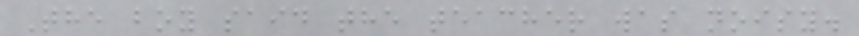The boy said the teacher was noisy.
